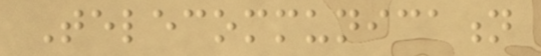Telecommunication
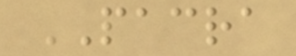PACRA
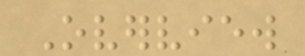Overview
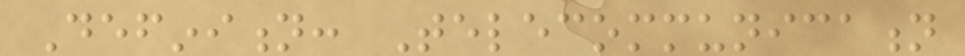Definition: Telecommunication
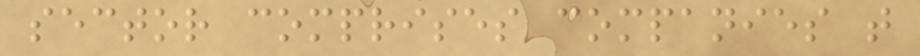sector comprises companies that
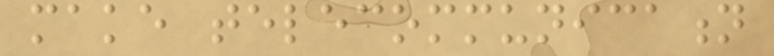make telecommunication
